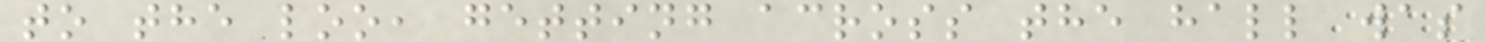to the loo, getting across the hall was
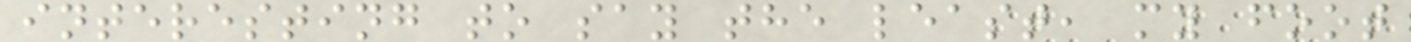interesting to say the least, my foot
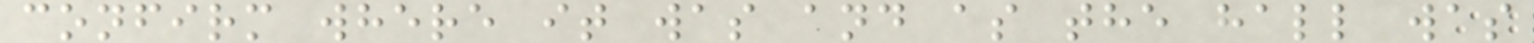confirm where it was and as the hall was
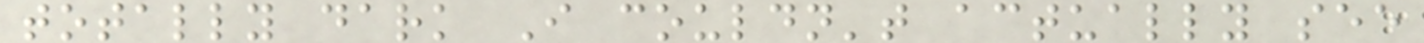totally dark I couldn't actually see
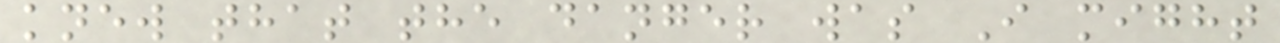knew that the danger was I might
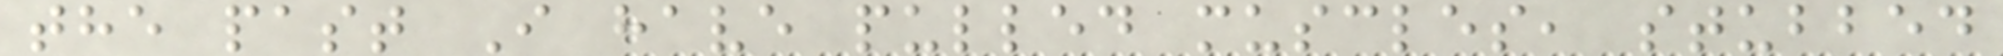the past I have pulled muscles, stubbed
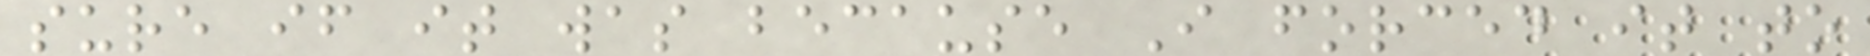sure if it was because I forced it to
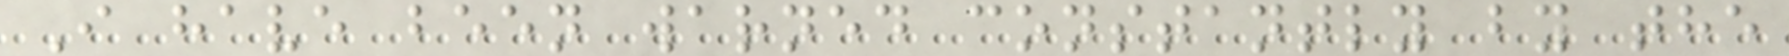I have been warned constantly by the
